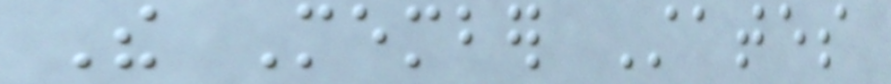The Member States
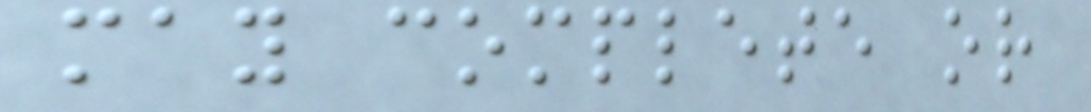may complete or
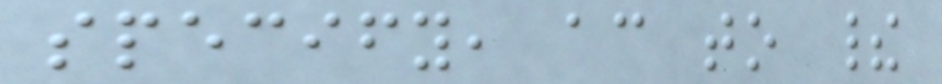specify, according to their
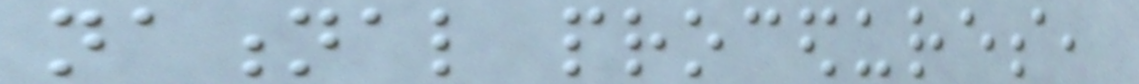national procedures,
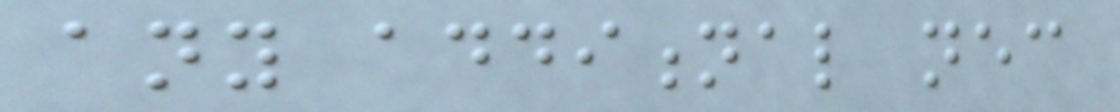any additional necessary
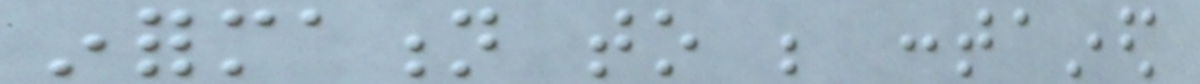information to be contained
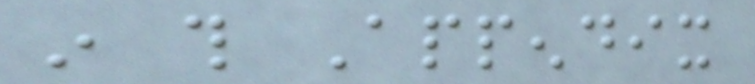in this Appendix
